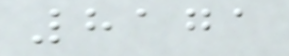8171
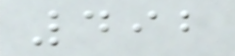492
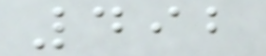492
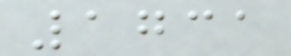1731
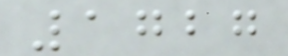1727
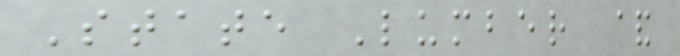State Lumber &
